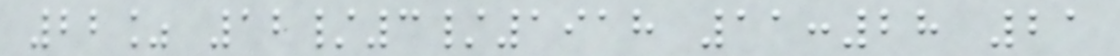22% 12/3/1918 11:28 21
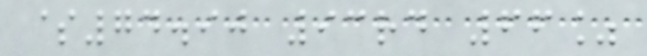$74.90 93rd 66%
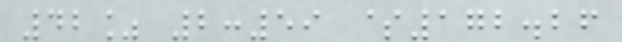42% 2:59 $172.26
